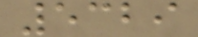5329
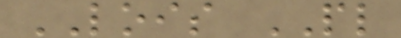LOIS PL
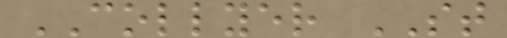COLLYER ST
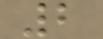2
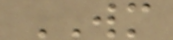WM
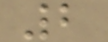2
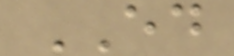ED
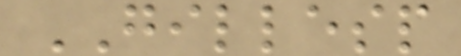GILLESP
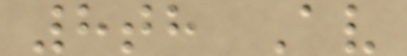8th Av
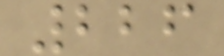226
